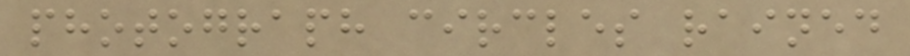photograph circles rained
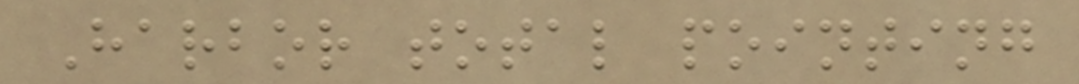Harbor total pointing
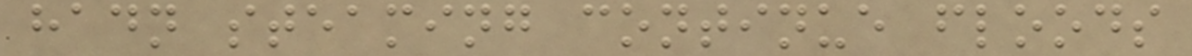hadn steaming continue floods
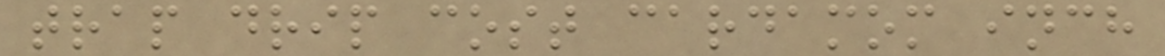trap drip cost cardamom inch
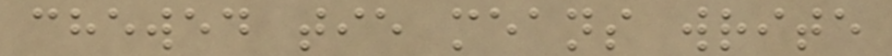chewed tie means write
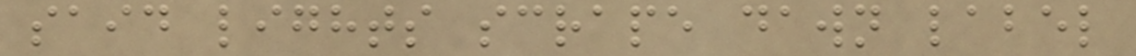said lights scrape dawn label
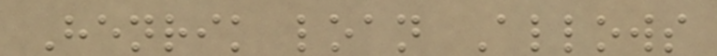Henrik loan Allows
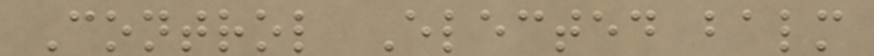Control Elected balm
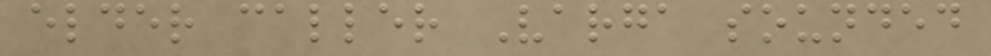elder caller Varga sounded
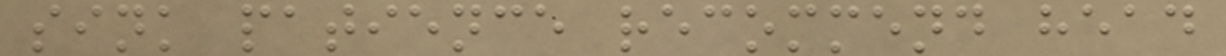sink patience recommend head
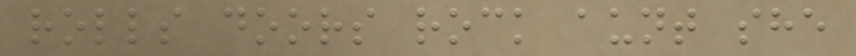rolls doors rock aunt she
